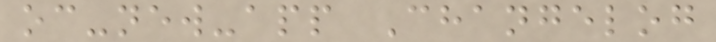oc-new-app Changelog
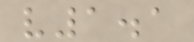v1.1
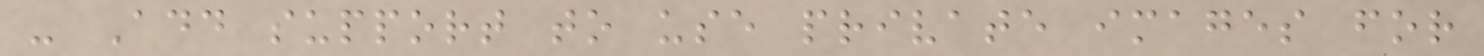- Add support to use private images for
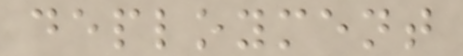deployment
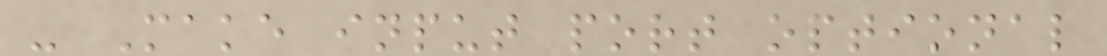- Make input port optional
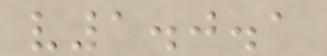v1.0.1
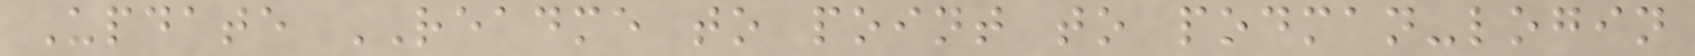Update README to point to podman-login
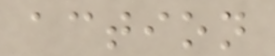action
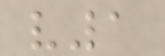v1
